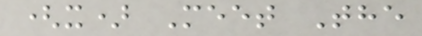(x) Meet The
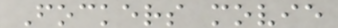Fockers movie
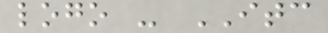logo - ITC
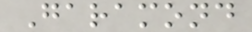Garamond
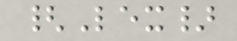{Lex}
